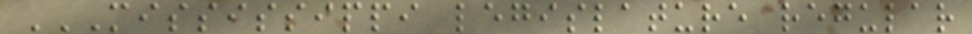MISSISSIPPI LEGISLATURE REGULAR
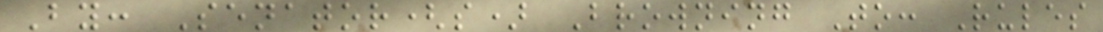By: Senator(s) Browning To: Rules
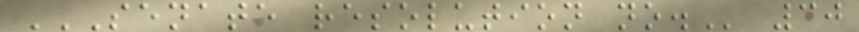SENATE RESOLUTION NO. 30
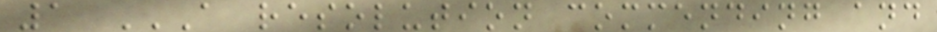1 A RESOLUTION COMMENDING AND
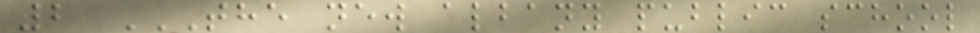2 THE NEW ALBANY PUBLIC SCHOOL
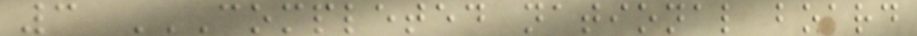3 COMPLETED NATIONAL BOARD
